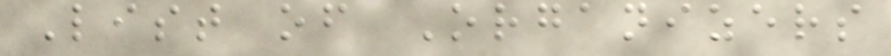List of Organizers
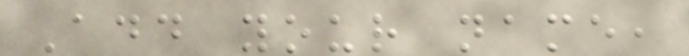Add your name,
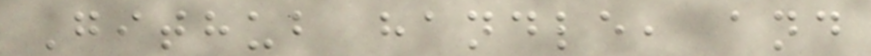Github handle, and
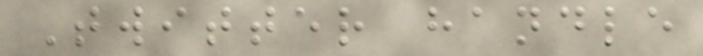Twitter handle
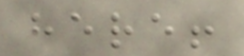here!
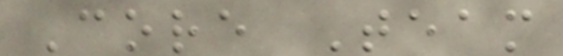Core Team
